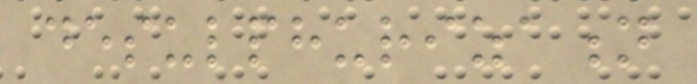desulphurization
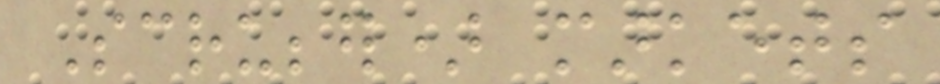Scrubber) markets
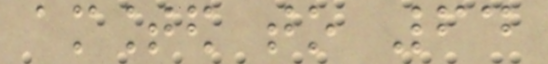amounted to 64
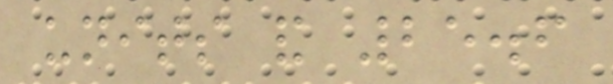units and 25.6
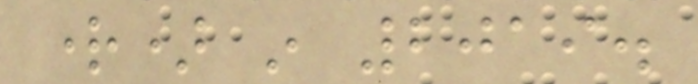right) in 2019.
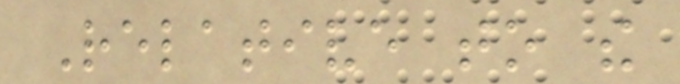Relative to the
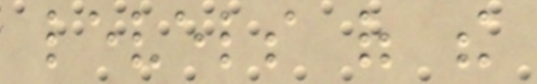levels of the
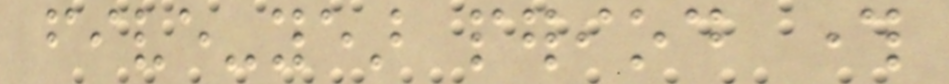five-year period through
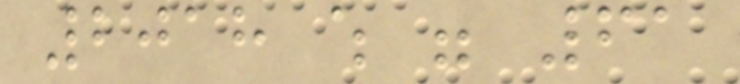2018 which were 61
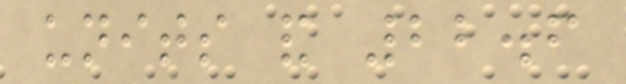units and 22.6
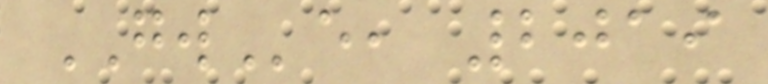GWe, 2019
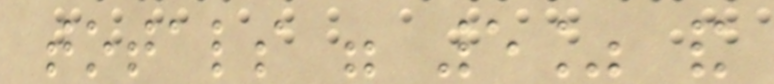totals were 5% and
